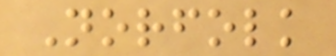Norfolk
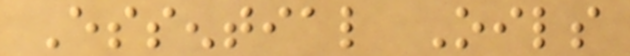Essential Oils
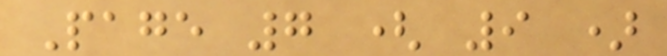Page 7 ( 9 )
